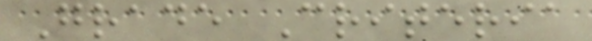Grade Criteria
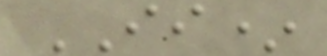II*
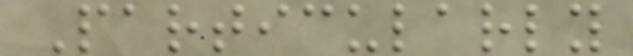Particularly
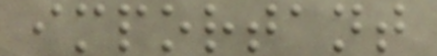important
